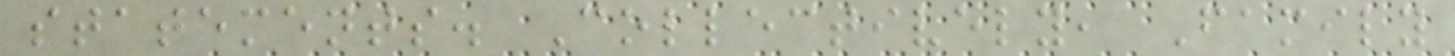statements. Collectively, Family
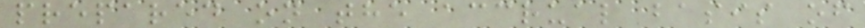prepared on the accrual basis of
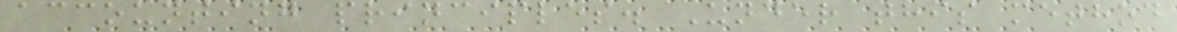accounting principles. Under this method
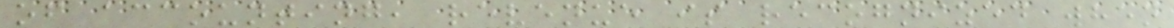of accounting, revenue is recognized when
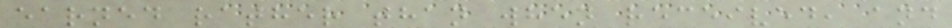earned rather than when received, and
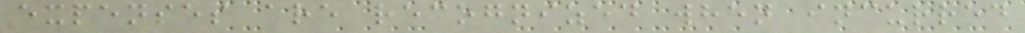expenses are recognized when incurred
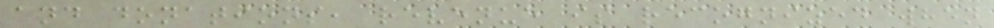and donations, revenue is recognized when
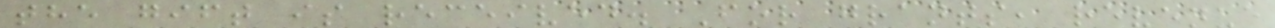the gift is received. For grants, revenue
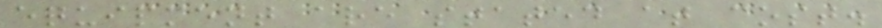equipment are stated at cost.
